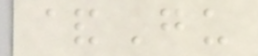&Gu
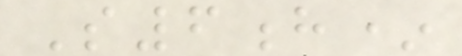S6h*
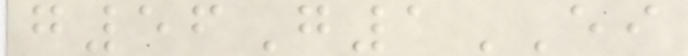g56G1EI
